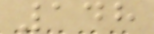148
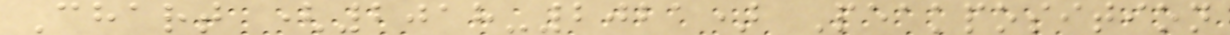Chart (2018-2021) Peakposition
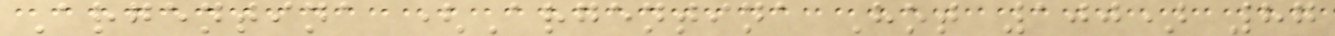Argentina (Argentina Hot 100) 87
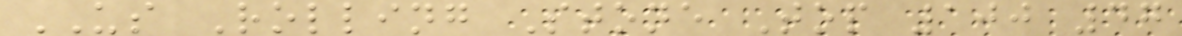US Rolling Stone Top 100 47
